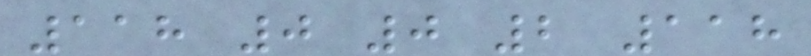118 0 0 2 118
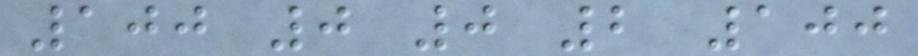100 0 0 2 100
